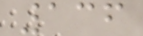136
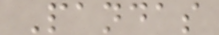Pandas
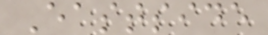Eastside
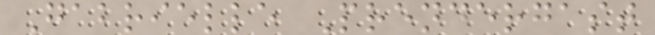Gabrielle Prendergast
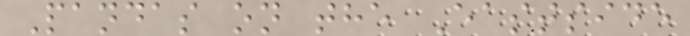Pandas on the Eastside
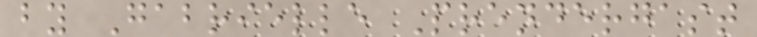by Gabrielle Prendergast
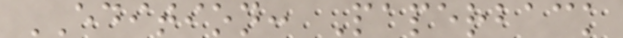EDITION: Paperback
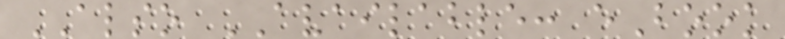ALSO AVAILABLE: eBook
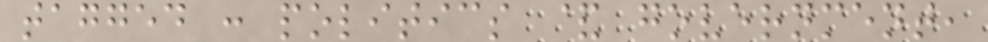tagged : politics & government,
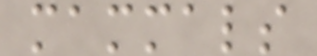mammals
